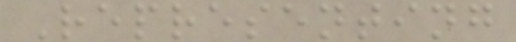Representing
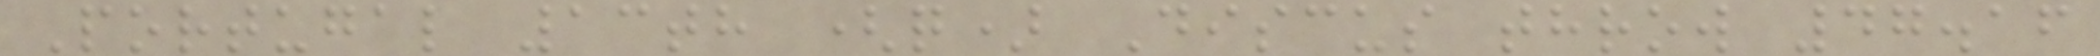Portugal 13th (q) Discus throw 47.16
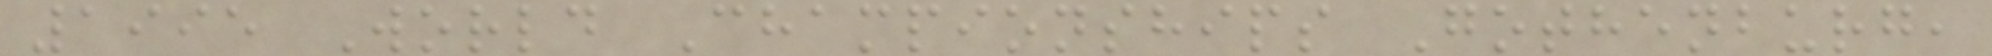1995 World Championships Gothenburg,
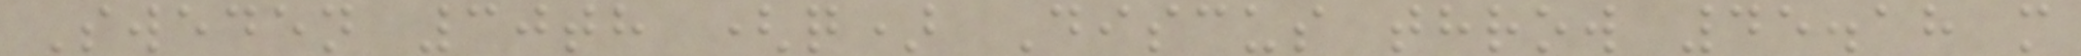Sweden 30th (q) Discus throw 45.18 m
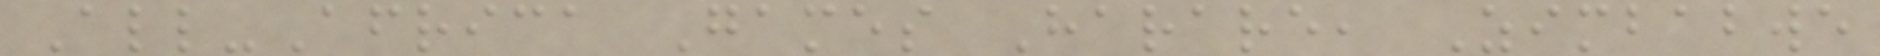All-Africa Games Harare, Zimbabwe
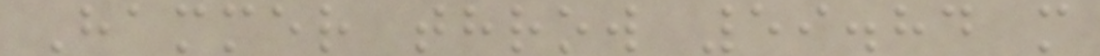Hammer throw 59.84 m
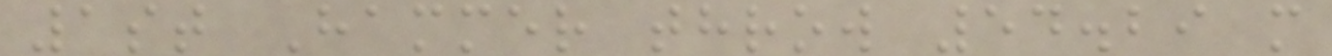1st Hammer throw 54.29 m
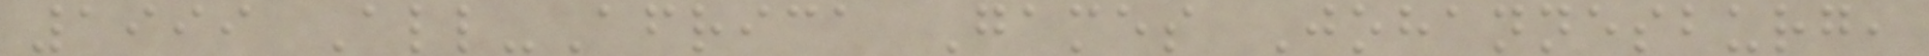1999 All-Africa Games Johannesburg,
